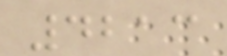4213
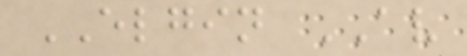ELGIN AV
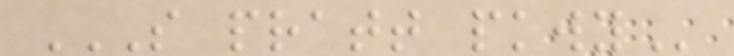S PRATT PKWY
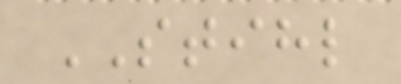STIHL
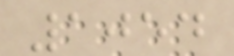1054
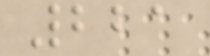221
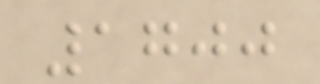1700
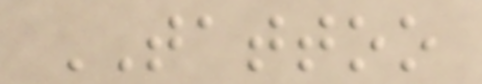TATTOO
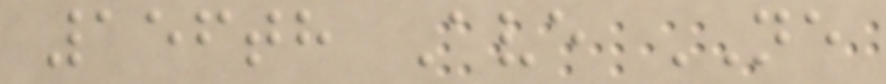156th Ave NE
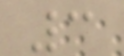3
